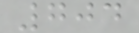704
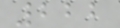222
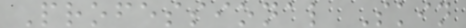Professional Skin
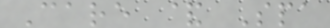Care & Spa
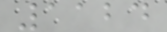1124
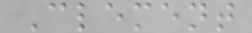Clement
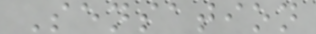Sensation
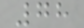78
